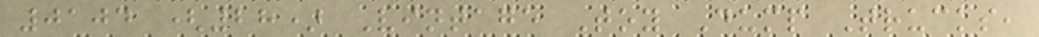0104 (28) Vintage Toy Dump Trucks,
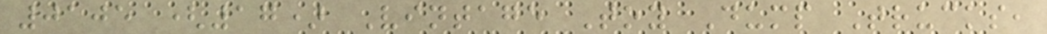0105 (17) Vintage Toy Dump Trucks,
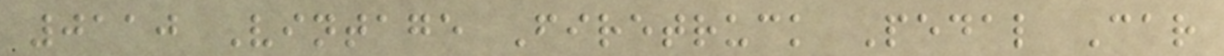0110 Vintage Firetruck Pedal Car
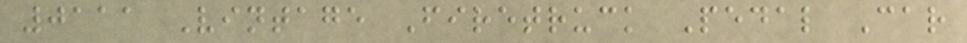0111 Vintage Firetruck Pedal Car
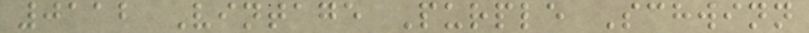0112 Vintage Purple Schwinn
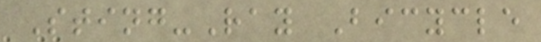Sting-Ray Bicycle
